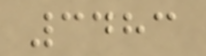3483
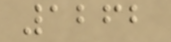1262
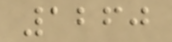1260
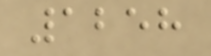1258
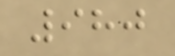980
